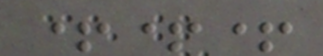+++
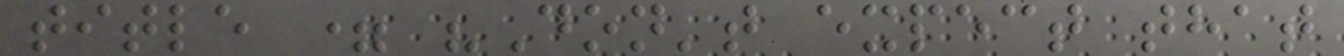title = "Don't expect that
